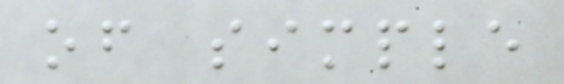of simple
